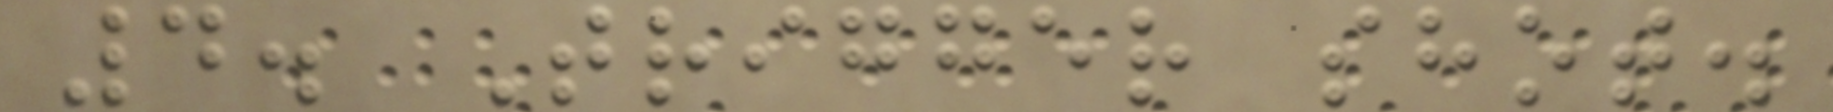4. Trigger shot.
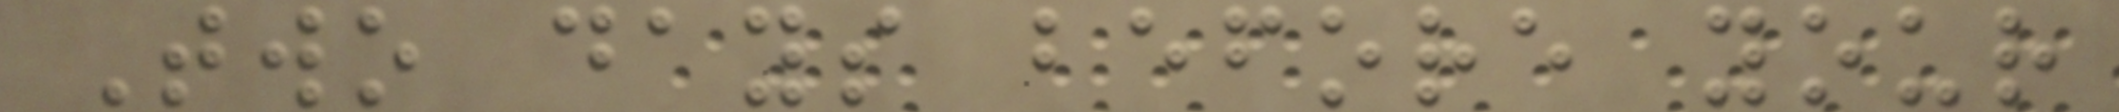Two days before your
